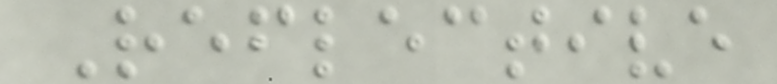Reflective
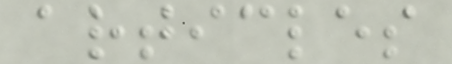articles
